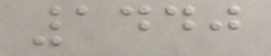1440
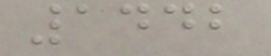1442
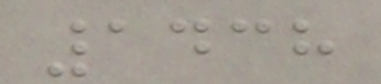1438
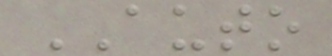AUTO
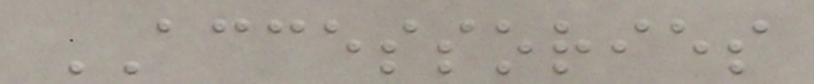ACCESSORIES
